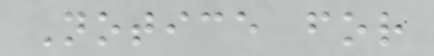Notice for
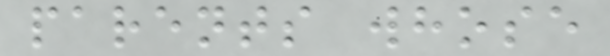parents whose
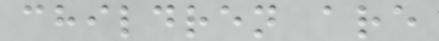children are
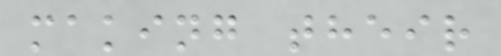making their
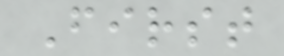First
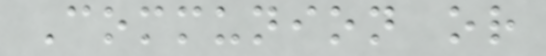Communion or
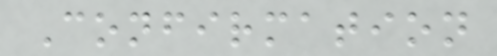Confirmation
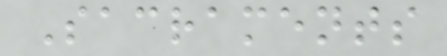Sacraments
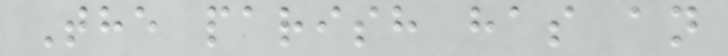The parish has an
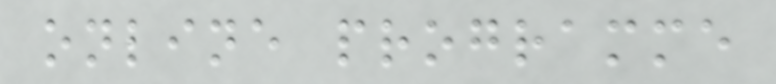online programme
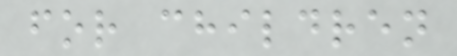for children
